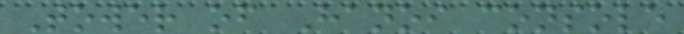Tower of Hanoi console
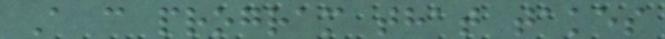A c program that takes
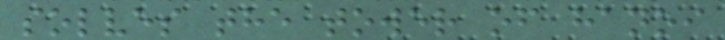solves the tower of hanoi
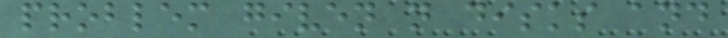problem given n disks and
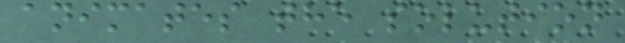animates the solution
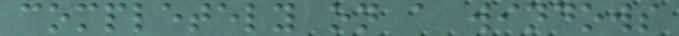completely on a windows
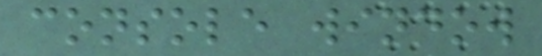console window
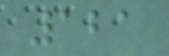121
